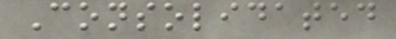Consolidated
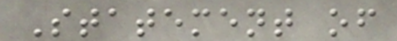Statement of
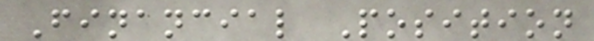Financial Position
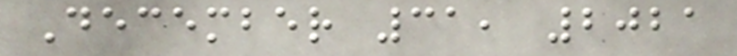December 31, 2021
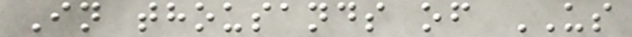In thousands of US
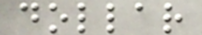dollar
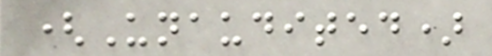(Unaudited)
